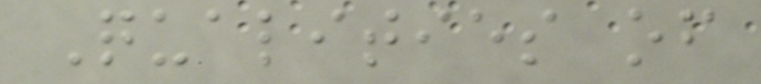Qualities of
